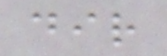dir
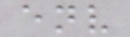env
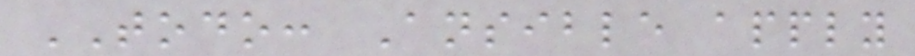TODO: Ansible apply
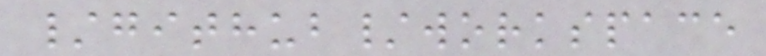/github/workspace
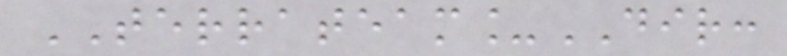TERRATEAM_DIR:
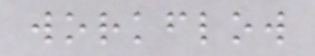workflow
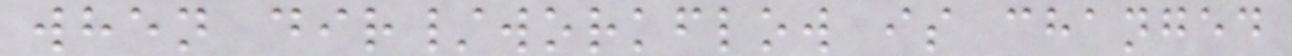when dir/workflow is changed
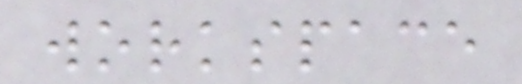workspace
